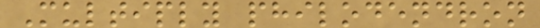Multiply philodendron
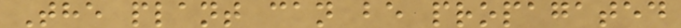The plant can be propagated
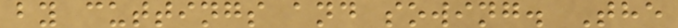by cuttings and sowing. The
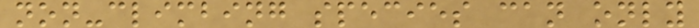non-climbing species can only
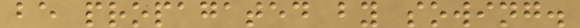be propagated by sowing.
